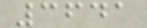3641
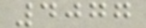4077
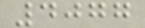4077
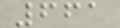661
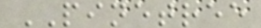PINETREE
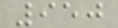950
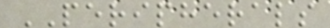PERIPHERALS
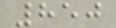850
